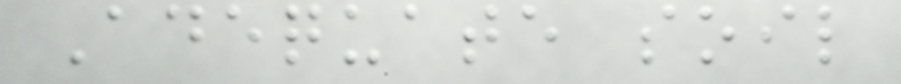Adequate soil
